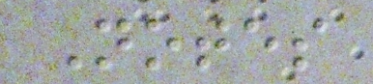Notes
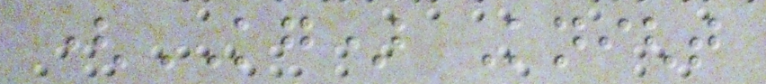(KG) Knight
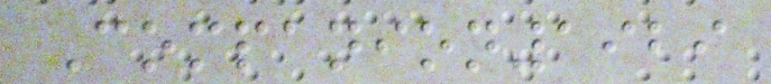Companion1929
